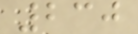230
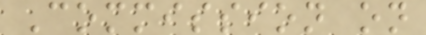Commission on
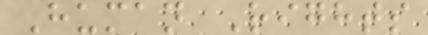Human Rights
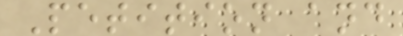Petition and
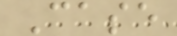Case
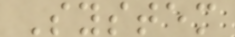System
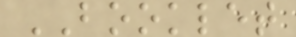BOOKLET
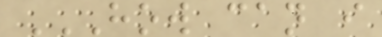HOW CAN I
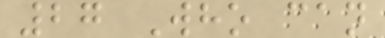27 Who can
